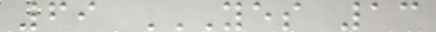69 YES 13
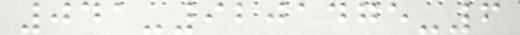041-9201475-6
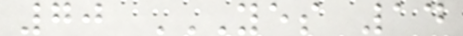70 YES 14
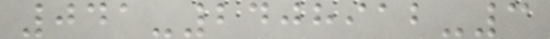041-2408912-3
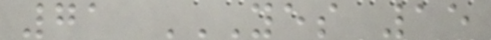71 YES 15
